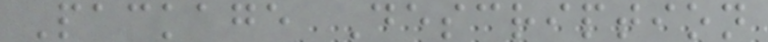Package Description
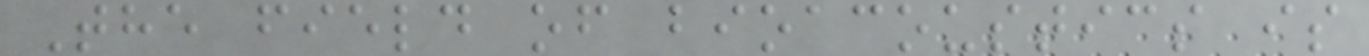The field of bioacoustics is
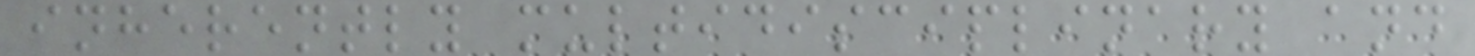inherently multidisciplinary and
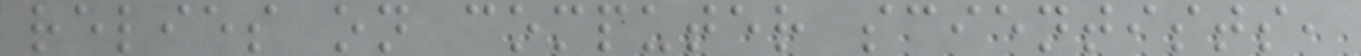relies on computer scientists,
